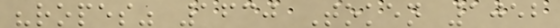"ropes" 1630 Token 1052
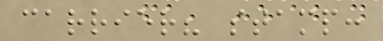carrier? stamp:
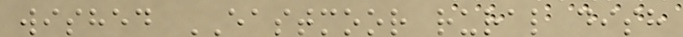wished EASTMOOR rural dish
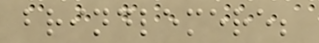brindlemere;
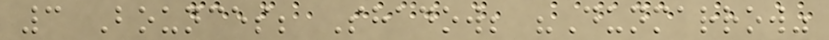3 Bounces; Shadow; "Dunmarrow"
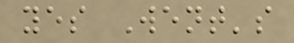yes Went's
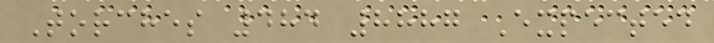Torches 484 8887 Expected
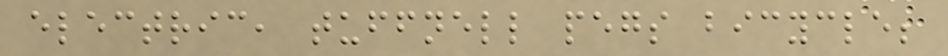electric, tuffnell pegs bicycle;
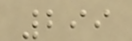299
